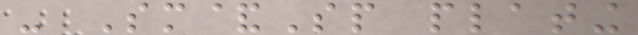- Sm&Sp plating
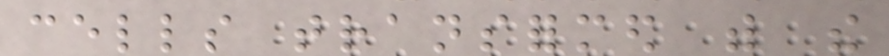cells transformed with the
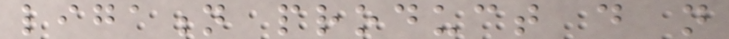ligation product do not
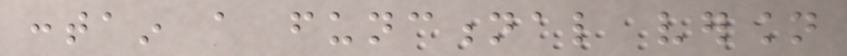contain a functional version
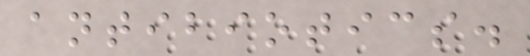antibiotics.
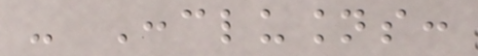- Conclusions:
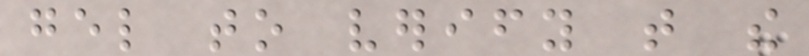gel to verify that the
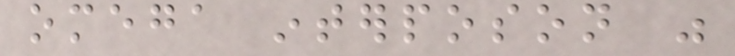omega interposon was
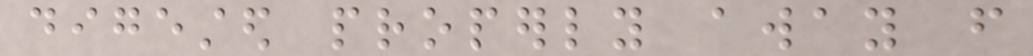digested properly away from
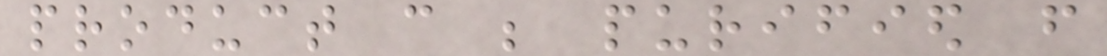product can be purified from
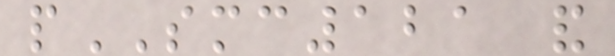pSMC121 and
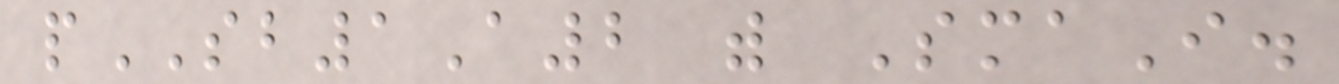pSB1A2 with SmaI.
